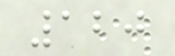120
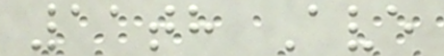11th Ave
